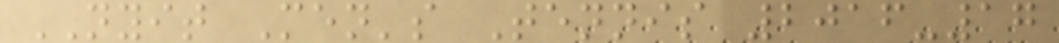NYIT Men's Tennis 2016-17
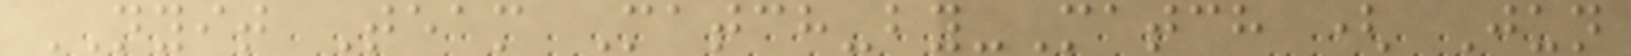NYIT Team Match-by-Match ( Jun
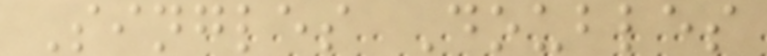Singles Doubles
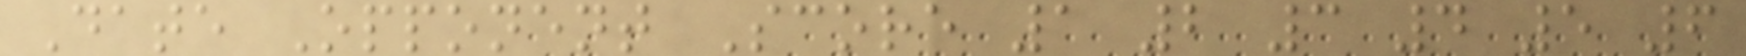Date Opponent Score 1 2 3 4 5 6
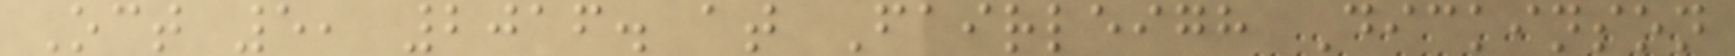Oct 5, 2016. at Fairleigh Dickinson
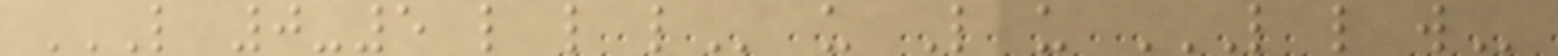L 0-5 L L L u L u L L W
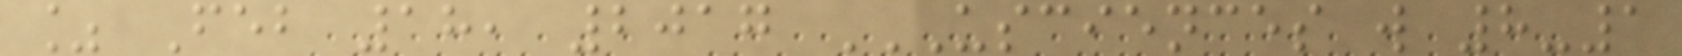% Feb 18, 2017 USCIENCES W 8-1
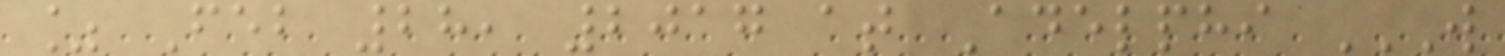% Feb 28, 2017 at Adelphi W
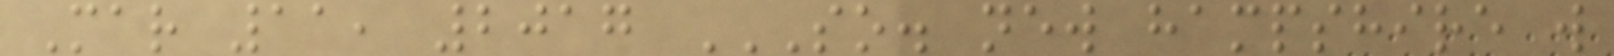Mar 11, 2017 SO. NEW HAMPSHIRE W
